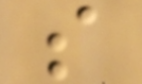s
